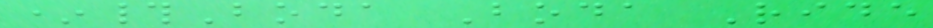*#Boda Boda Ride
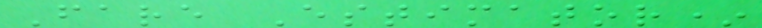Fare Estimator*
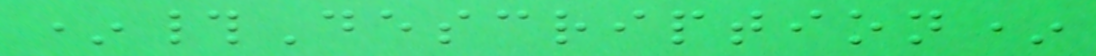*#Description*
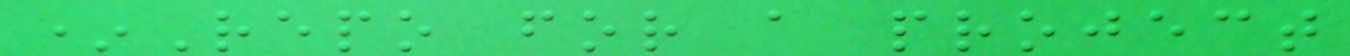*Repo for a project
